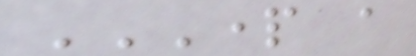PART A
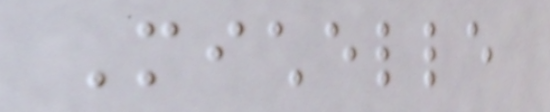Michelle
